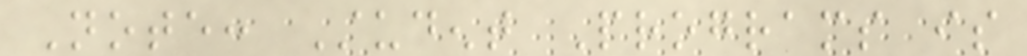Note: Student Programs is
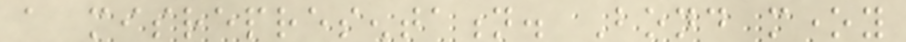a misrepresentation. Bond money
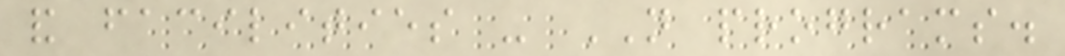and facilities - NOT programs.
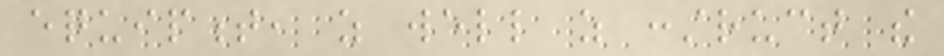equipment, as well as construct the
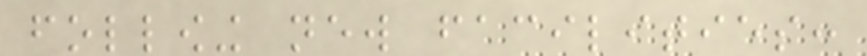following new facilities:
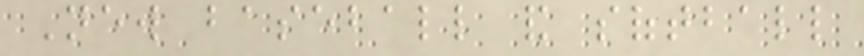New baseball and softball
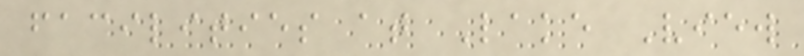facilities at Lake View
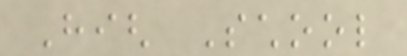High School
